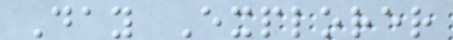Day Explorer
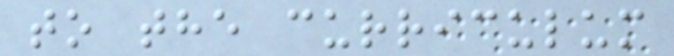to the curriculum
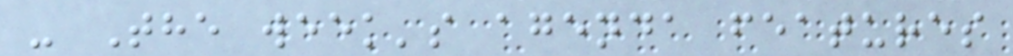- The week's agenda features
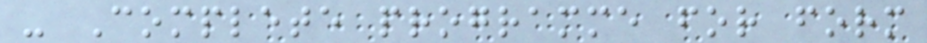- Complete programme for form
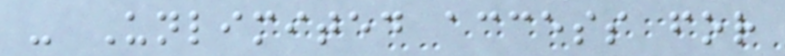- Unlimited access for
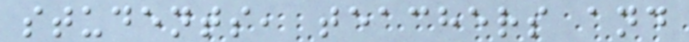students, teachers and
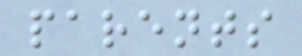parents
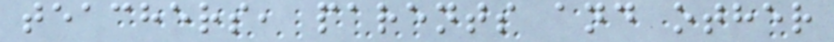teachers, parents and other
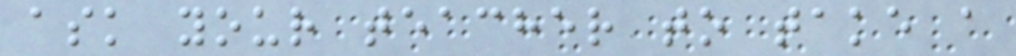ask your teacher to take a
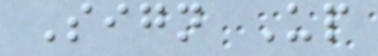Sign Up
